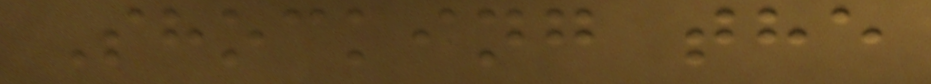Shocking the
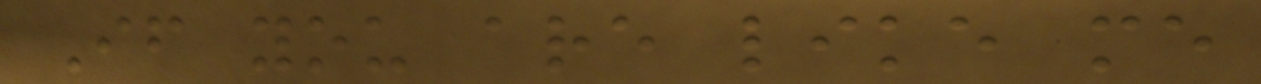If you are like me
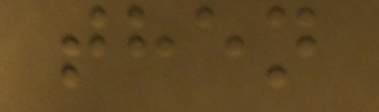then
